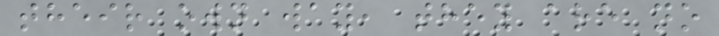their own way, they are no
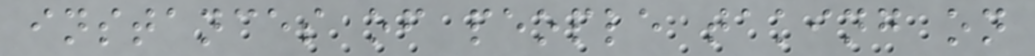instances of people taking on
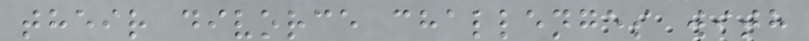their divorce challenges with
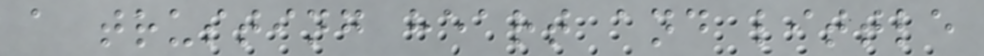a trusting heart and little
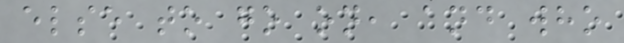else to go on, and who
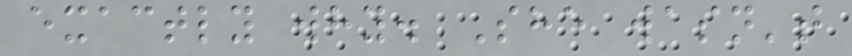exactly why. She wasn't
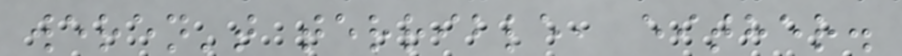weren't terrible, either.
